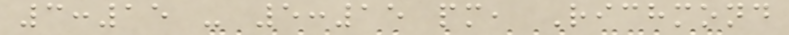3:15 - 5:15 pm, Richmond
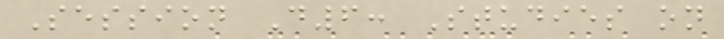Session D6: Studies on
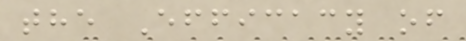the Efficacy of
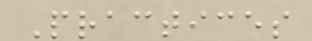Practices
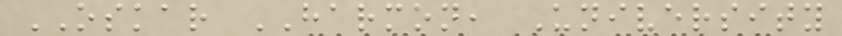OSKAR HARMON, University
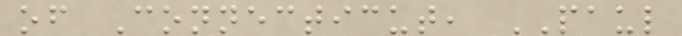of Connecticut, PAUL
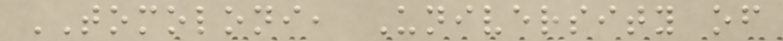TOMOLONI, University of
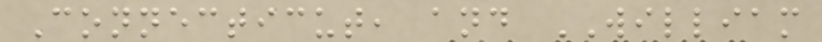Connecticut, and WILLIAM
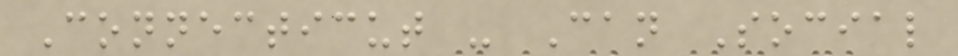Connecticut - Can Social
